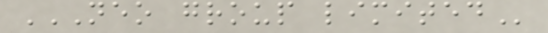NEO GROUP LIMITED
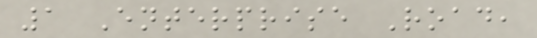1 Enterprise Road,
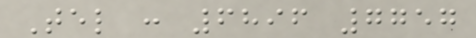Tel : 6896 7757
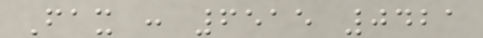Fax : 6515 0421
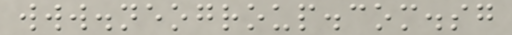www.neogroup.com.sg
